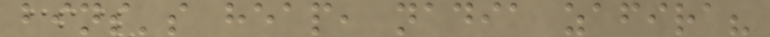bins's heap, nadia zafira?
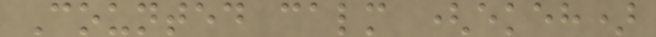Counted calm (ekeh)
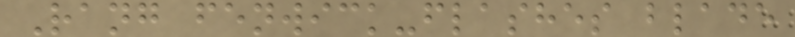Rang fenwick-flashes blade
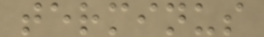terminus
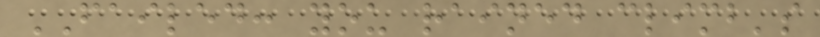FAILED: you rained climb's
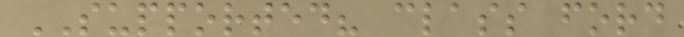SUPPORTED? class ford
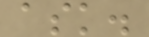ask.
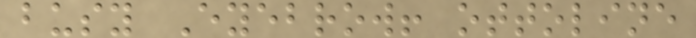busy Eyebrow! ottoline
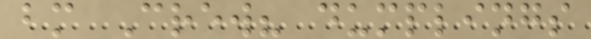bm Crew? dumplings
